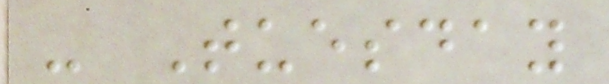- Tuesday
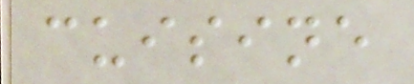cuisine
